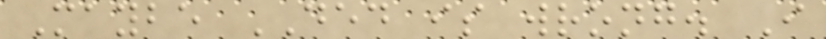Maybe DED is wrong. I
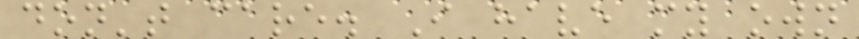don't care. I have my own
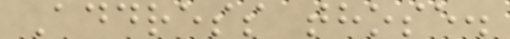Address those.
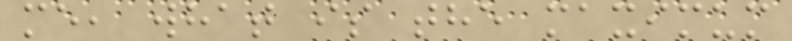me, what is the maximum
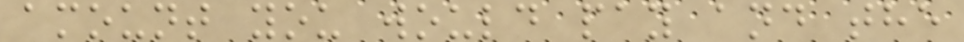amount you would pay and the
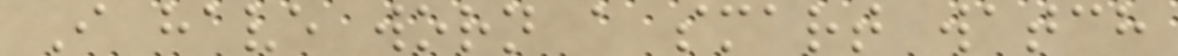I have worn a smart watch
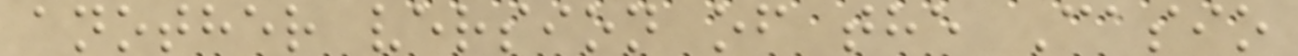another version of the Casio
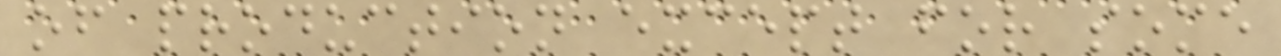of production except for some
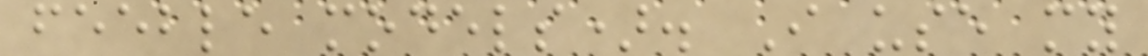feeble models). I use my
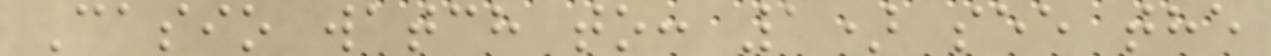Casio watch to: 1) see the
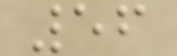56
